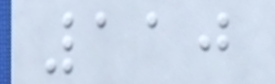110
